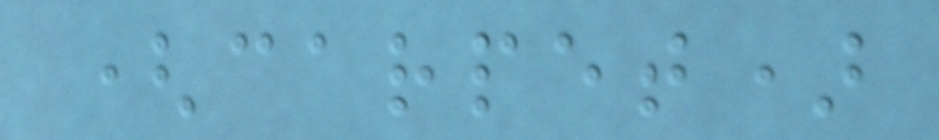(carpet)
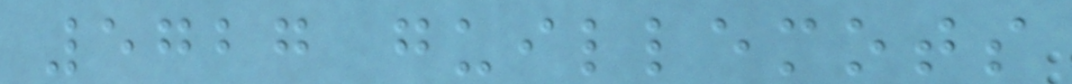5727 guillemots
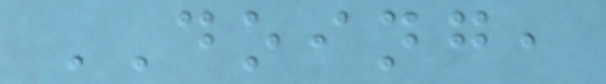DOING,
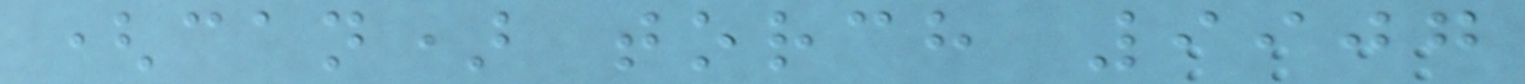(can) torch 9907
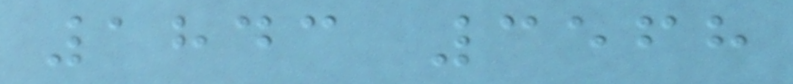1843 3568
